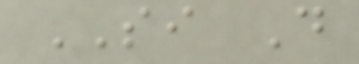SI D
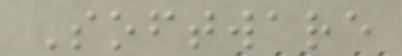Software
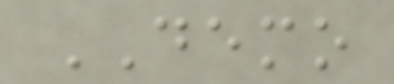DEMO
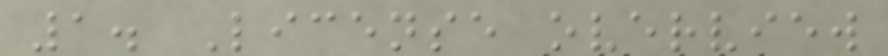1. License overview
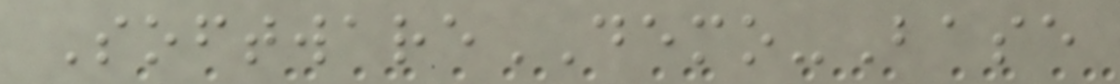SoftwareDEMO-Base
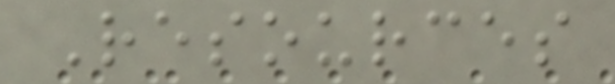Resources
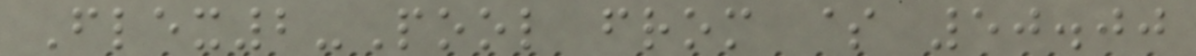Flex2-Pool from $ 50.00
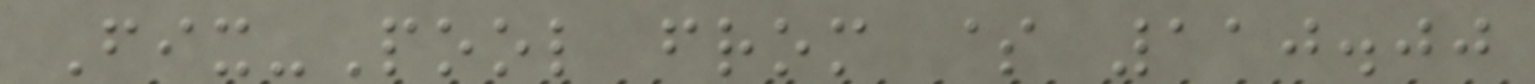Fix-Pool from $ 110.00
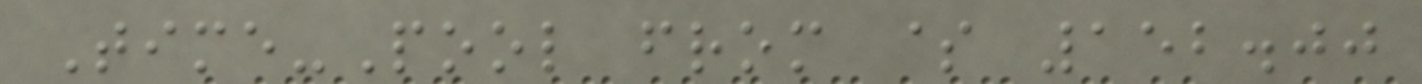Time-Pool from $ 152.00
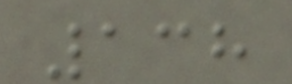138
